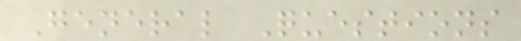General Questions
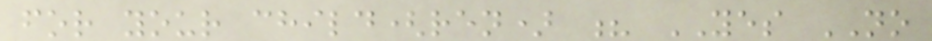for your child(ren) ? YES NO
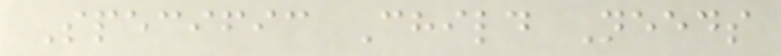Specific Child Needs
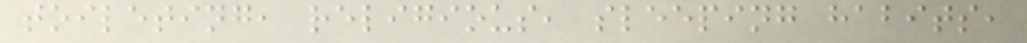toileting, religious, sleeping habits,
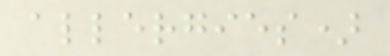allergies)
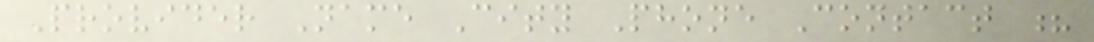Provider Name City Phone Contact ?
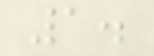1.
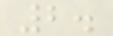2.
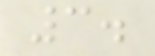3.
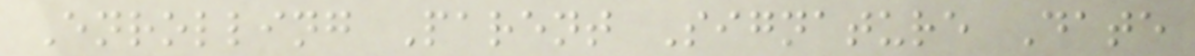Enrolling Parent Signature Date
